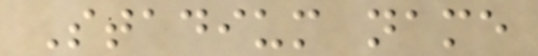Stadium name
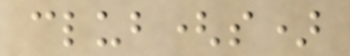club(s)
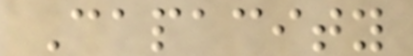Capacity
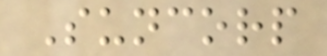Suncorp
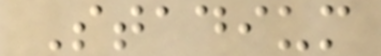Stadium
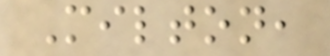Milton,
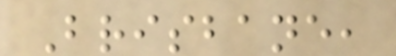Brisbane,
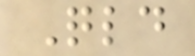Qld
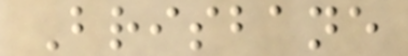Brisbane
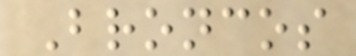Broncos
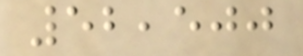52,500
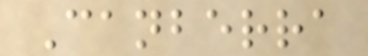Canberra
